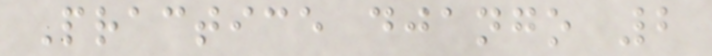Practice django 2
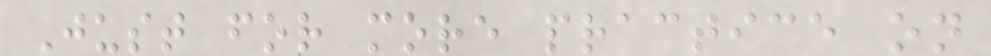Just for more practice on
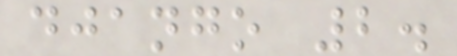django 2.
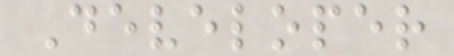Developer
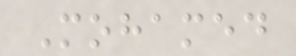Mohamed
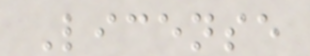License
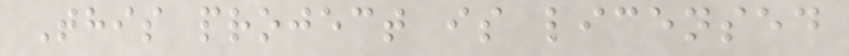This project is licensed
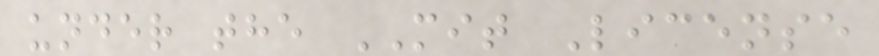under the MIT License
